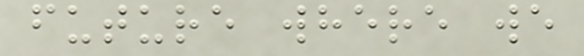future where we
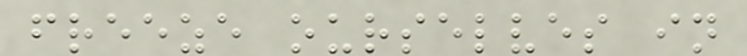freeze ourselves in
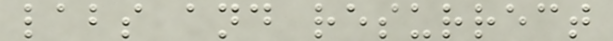labs and resurrect
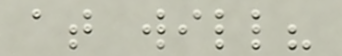at will?
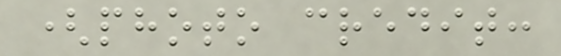(photo credit:
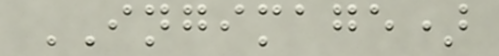INGIMAGE)
